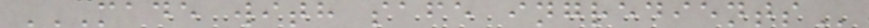MADE WITH SAFE INGREDIENTS
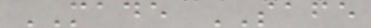MADE SAFE
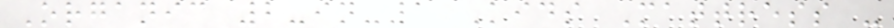Organic 2-in-1 Kids Mattress -
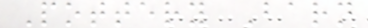Pottery Barn
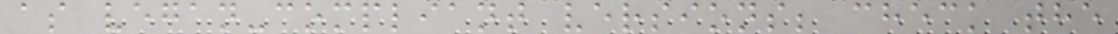as vegan-compliant versions; check the
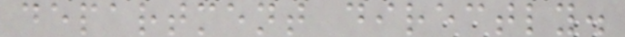department directly.
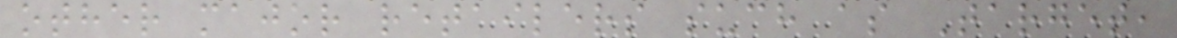other major retailers such as Target,
